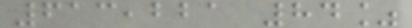613,221 84%
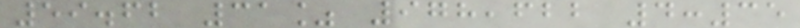59.62 31% 978,622 4:35
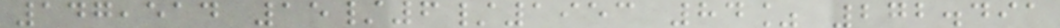147,514 15/6/1953 84% 272.491
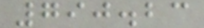790.23
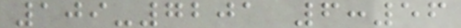109-7201 6:56
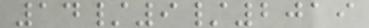14/9/2019
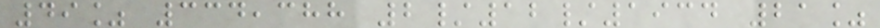49% 334,388 2/12/1934 21%
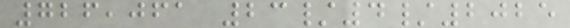726,061 23/4/2025
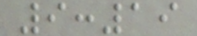9:19
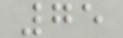75
